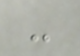-
